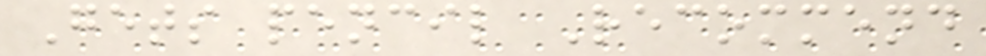Gets pencil Recommend
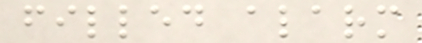filled alarm
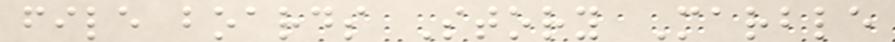file boards Story Marble
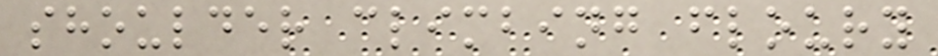shoulder climbing floury
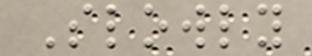Slowly
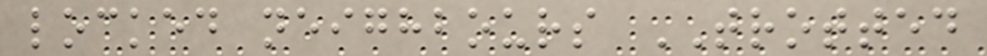locked neighbours TROTTED
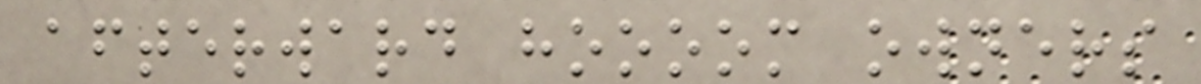afterward hoooom owners
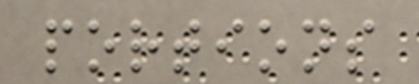portions
